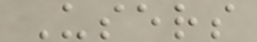Users
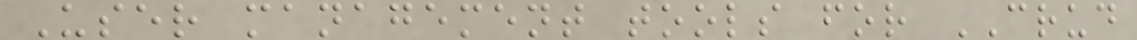User management tools for CRUD
